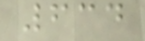634
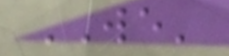WE'
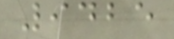9425
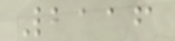2116
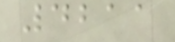4211
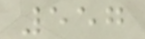557
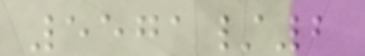5571/2
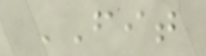FIT
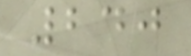240
